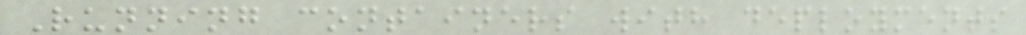Running containers with deployments
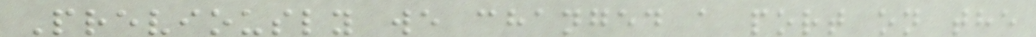Previously we changed a port on the
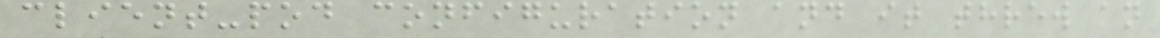client-pod configuration and it threw an
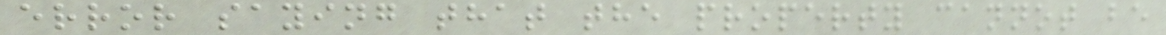error saying that the property cannot be
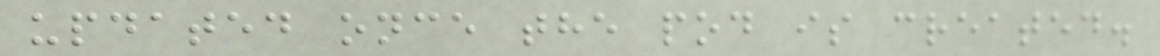updated once the pod is created.
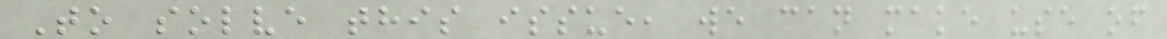To solve this issue, we can make use of
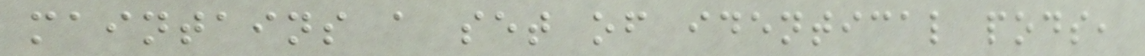maintains a set of identical pods,
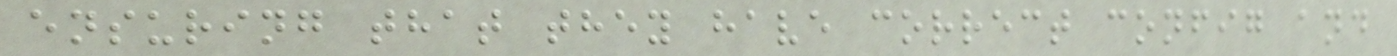ensuring that they have correct config and
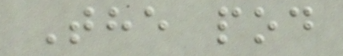The pod
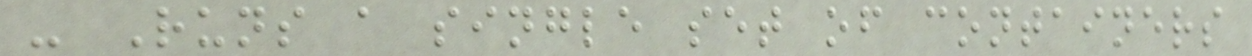- Runs a single set of containers
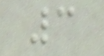3
